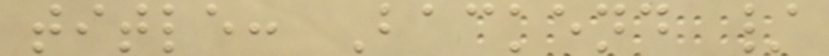title: Backend /
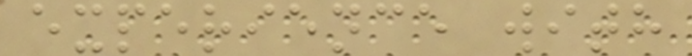experience with
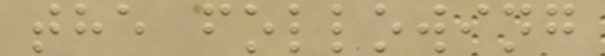the following
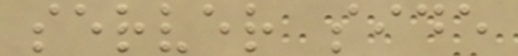server side
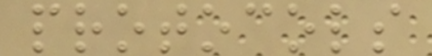protocols
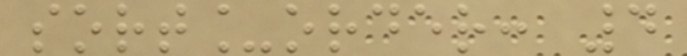sort_order: 4
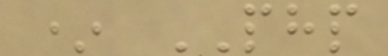* PHP
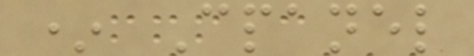* Cpanel
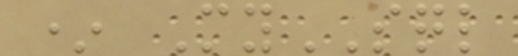* MySQL
